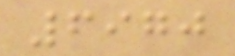6970
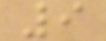9
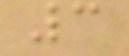3
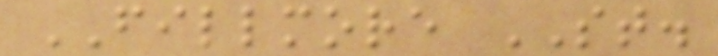FILLMORE ST.
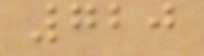720
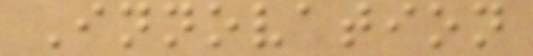Innovation
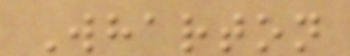Wharton
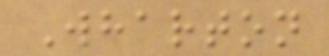Wharton
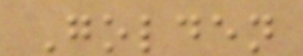Golden
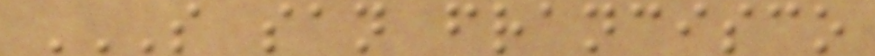S SAN FRANCISCO
